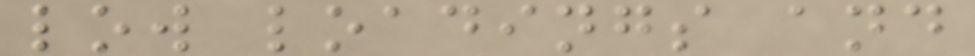low loadings and
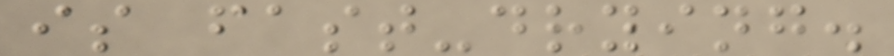is fast-drying.
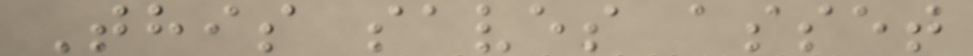This saves asset
